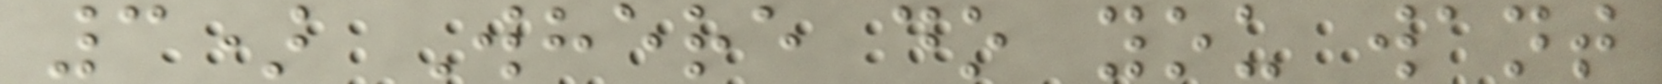3) Where do you want
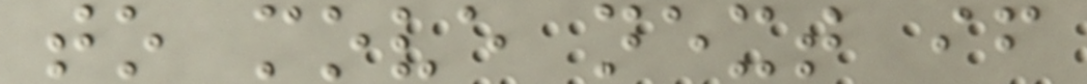to move next if
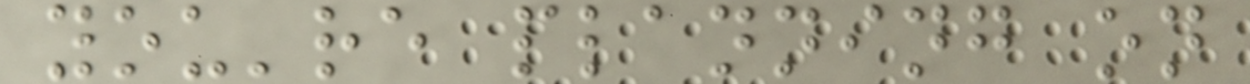you're planning on
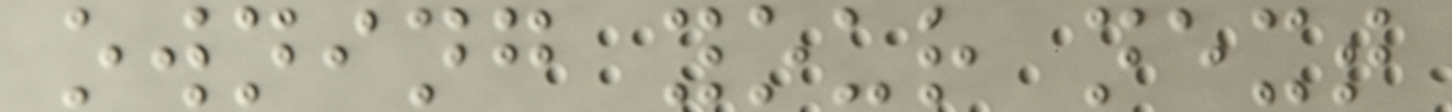owning your next
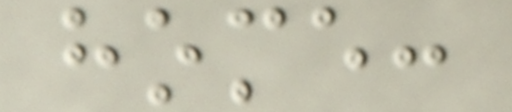home:
